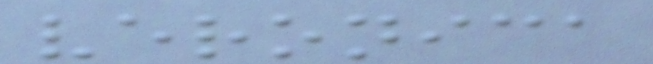veronica
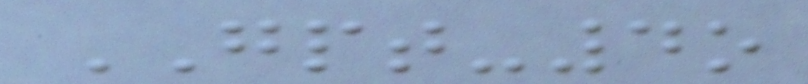GPT-4o
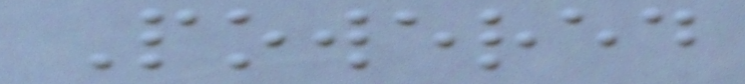Powered
